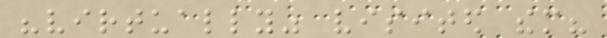"virtually" visited them?
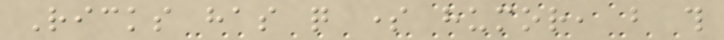Ricks has quite some humor, but this
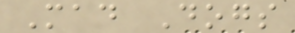Mad Dogs
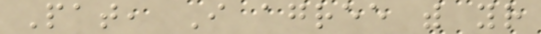Pat, I agree with your
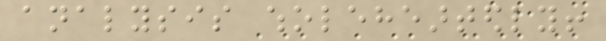analysis wholeheartedly!
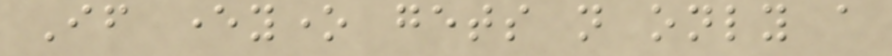If everyone gets not only a
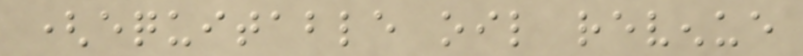(equitable oil revenue
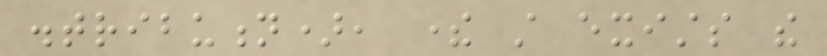distribution), there still exists the
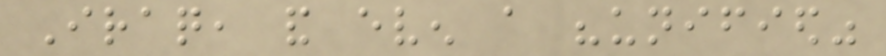Iraq, and even a "unified"
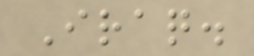Iraq.
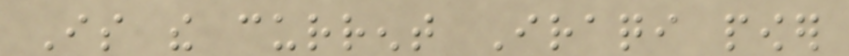Is the current Iraqi power
